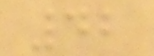42
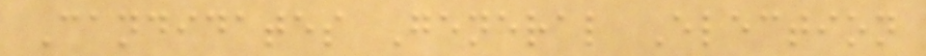Candidates General Election
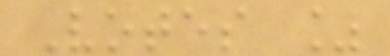Votes %
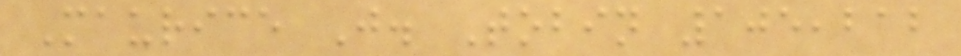Maurice J. Tobin 105,212
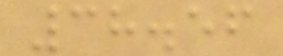38.56
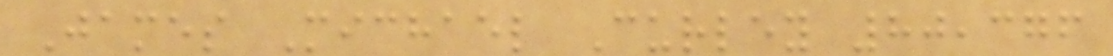James Michael Curley 80,376
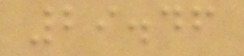29.46
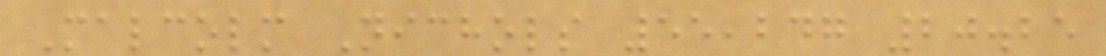Malcolm Nichols 55,247 20.25
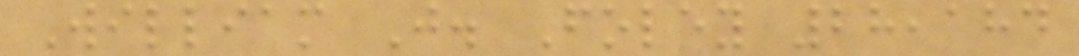William J. Foley 28,184
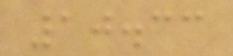10.33
